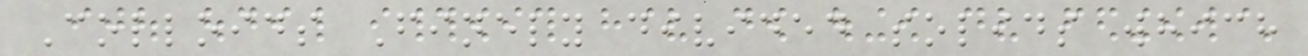Colloids Finely divided solids which
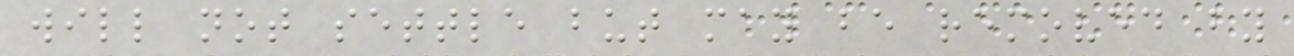will not settle but may be removed by
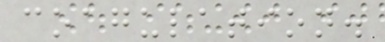coagulation.
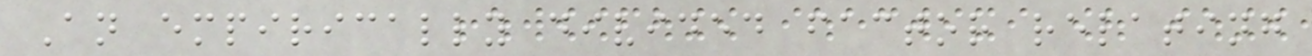An empirically divided factor relating
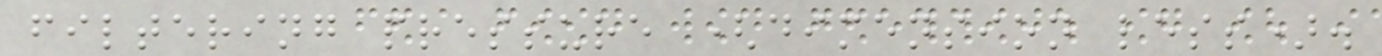filtering pressure (dimension less).
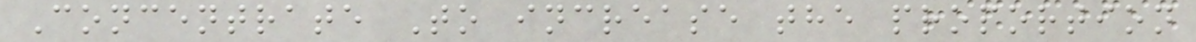Concentrate To increase the proportion
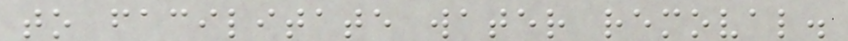to facilitate water removal.
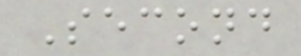Second
